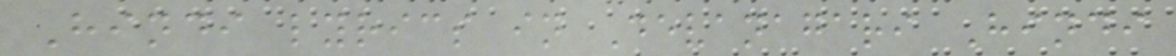Hindi lyrics in Devanagari Hindi
